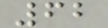62
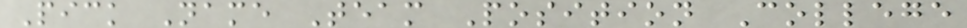Pick Name Team Position College
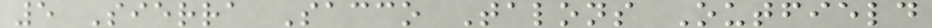5 Sierra Sacco Talons Outfield
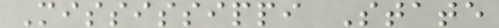Mississippi State
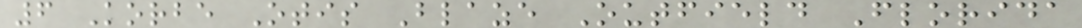6 Korbe Otis Blaze Outfield Florida
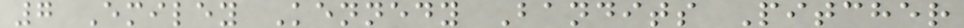7 Emiley Kennedy Bandits Pitcher
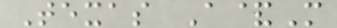Texas A&M
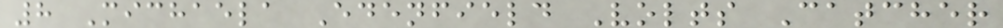8 Michaela Edenfield Volts Catcher
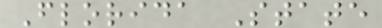Florida State
